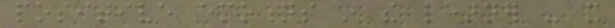positive emotions in the learner - it
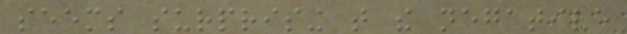seems surprising that the negative
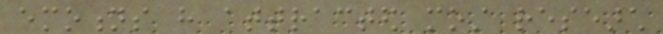emotions have attracted most research
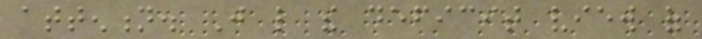attention. Just like the deficit view of
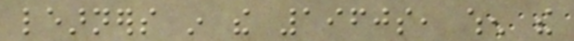learners in the 1960s, when the
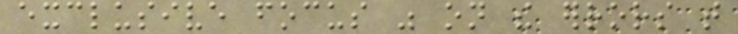exclusive focus was on the errors that
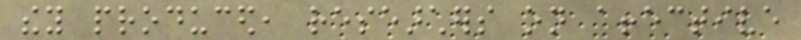they produced, researchers on affective
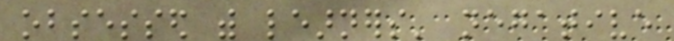obsessed with learners' negative
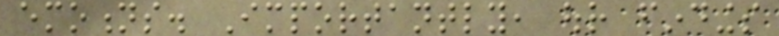emotions. Importantly, our findings
